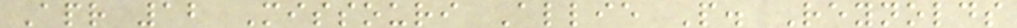Apr 12 Missouri Allie P. Reynolds
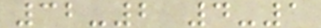32-2 4-1
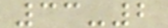33-2
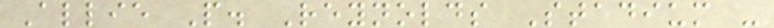Allie P. Reynolds Stadium -
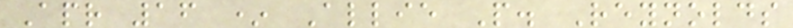Apr 16 * Allie P. Reynolds
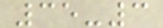35-3
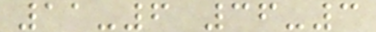11-6 36-3
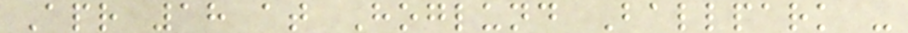Apr 18 at Hoglund Ballpark -
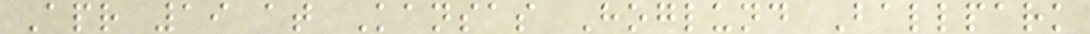Apr 19 at Kansas Hoglund Ballpark
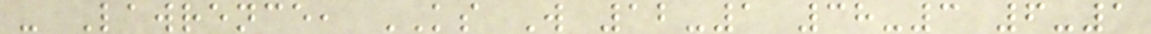- Lawrence, KS W 12-1 38-3 6-1
